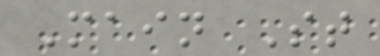Main St
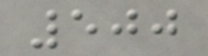500
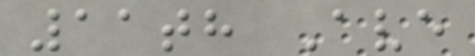11th Ave
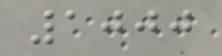1000
